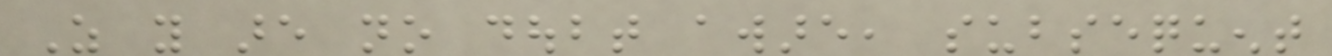As you are no doubt aware, subsequent
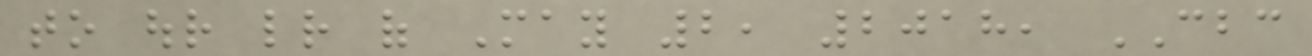to our letter of May 2, 2018, CBC
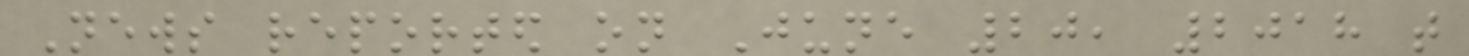News reported on June 20, 2018 that
